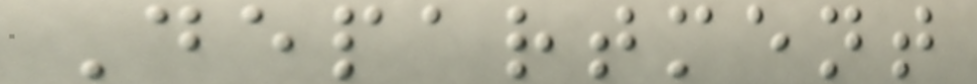Department
